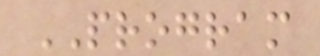PROGRAM
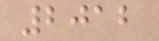2012
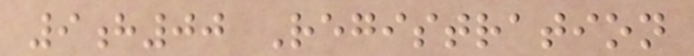9h00 Registration
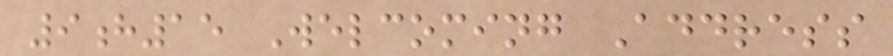9h15 Welcoming Address
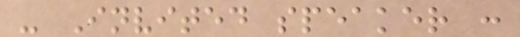- Invited speaker :
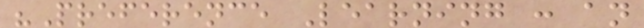"Preference Learning : an
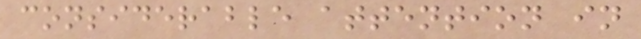considerable attention in
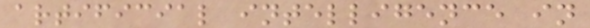artificial intelligence in
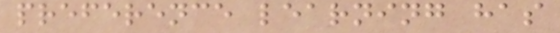preference learning has
